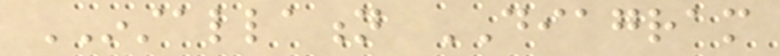INSTALLATION DIAGRAM
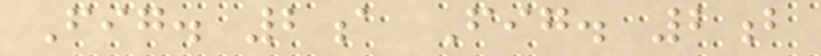Fig. 2a Fig. 2b
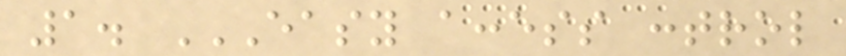1. EASY ACCESS CONTROL
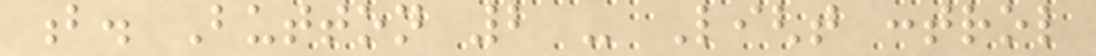b. Button 2 - Light control
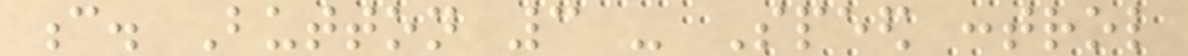c. Button 3 - Speed control
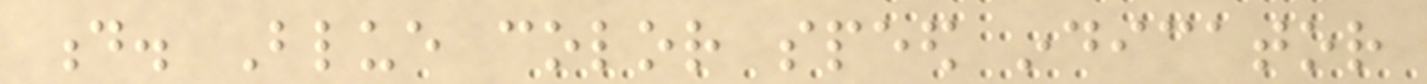d. Blue color speed indicator
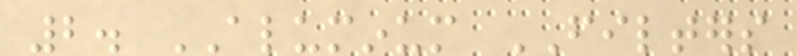2. ALUMINUM FILTERS
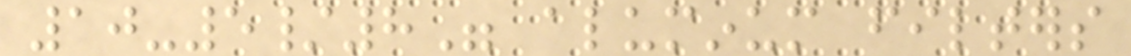10-5/8" aluminum filters
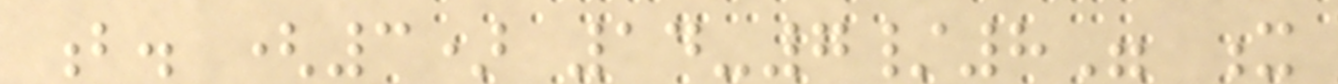b. (3) 14-7/8" x
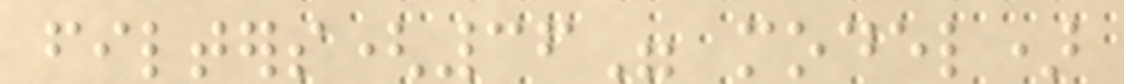filters(36" model)
